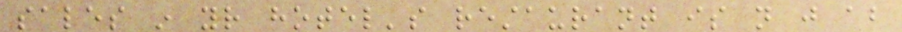sales in your hotel's restaurant is not just about
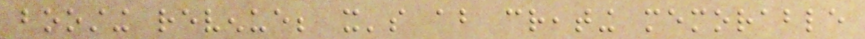boosting revenue; it's about creating memorable
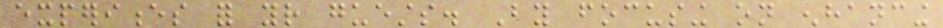experiences for your guests. By focusing on enhancing
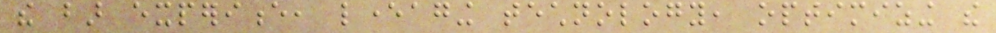the bar experience, leveraging technology, optimizing the
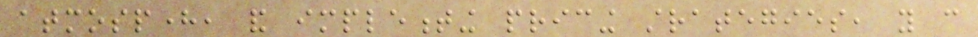atmosphere, and implementing pricing strategies, you can
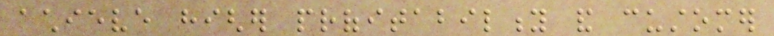achieve higher profitability and customer
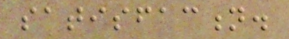satisfaction.
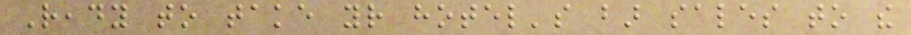Ready to take your hotel's bar sales to the
